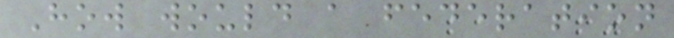How would a federation
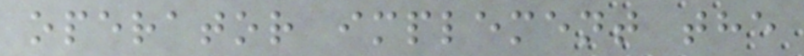operator implement the
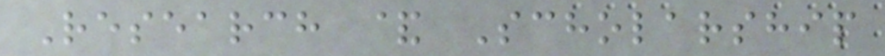Research & Scholarship
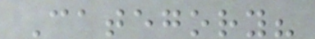Category?
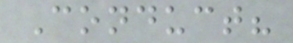Conduct?
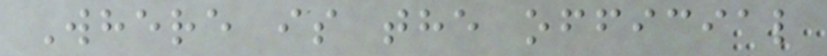Where is the official
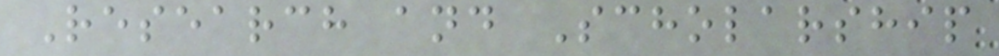Research and Scholarship
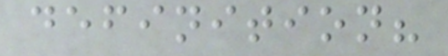definition?
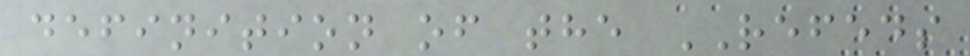definition of the REFEDS
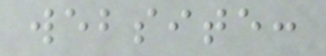website:
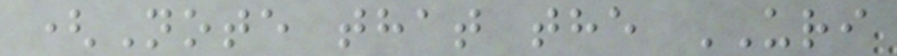(Note that the URI
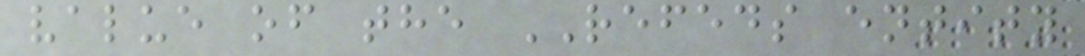value of the REFEDS entity
